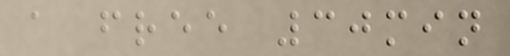a free 30min
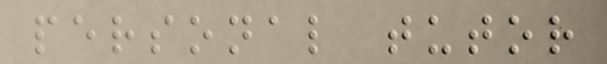personal tutor
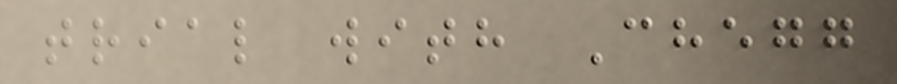trial with Chegg
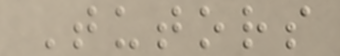Tutors
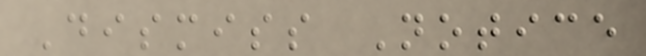Dismiss Notice
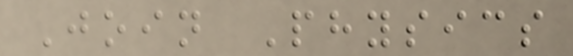Join Physics
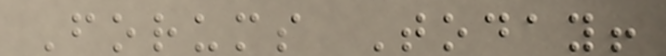Forums Today!
